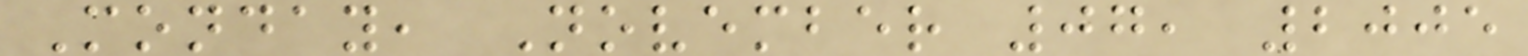Monday, November 07, 2005
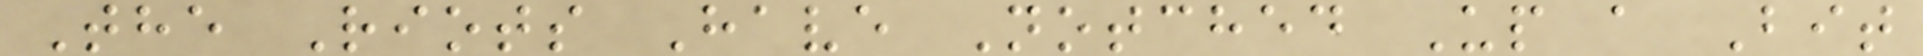The Riots Have Notched Up a Bit
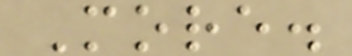More.
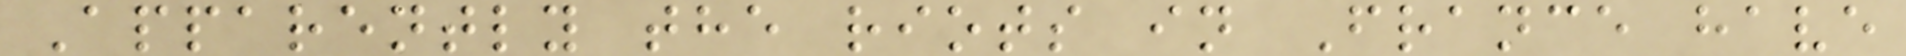Apparently the riots in France have
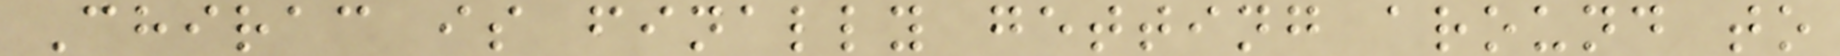Chirac is finally getting around to
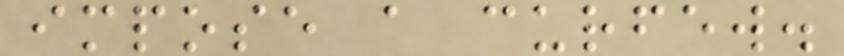impose a curfew.
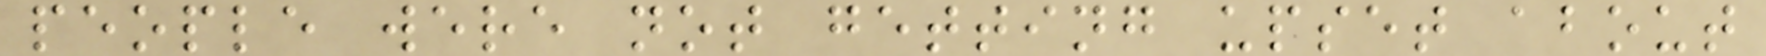people were not getting upset about
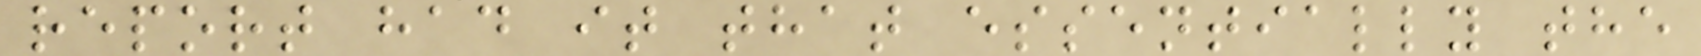report had it that essentially the
